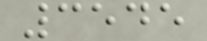3545
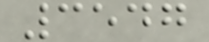3547
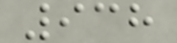938
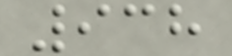938
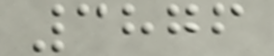3876
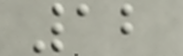12
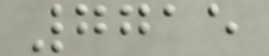7715
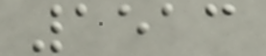1513
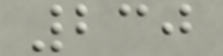230
